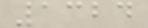1324
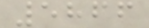5866
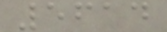5614
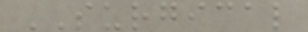SURGICAL
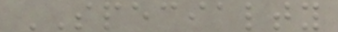SPECIALTY
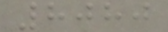8080
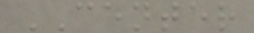CENTER
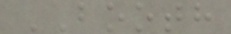BOOTH
